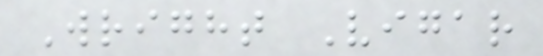Wright Vigar
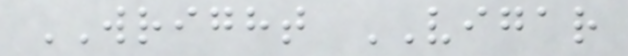WRIGHT VIGAR
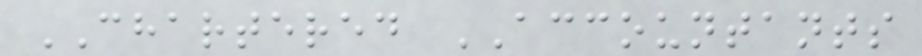CHARTERED ACCOUNTANTS
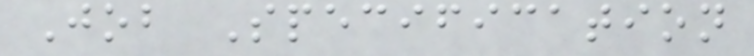Job Specification
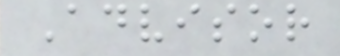Advisor
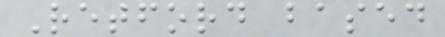Retford based
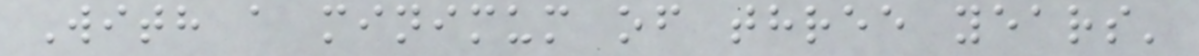With a minimum of three years'
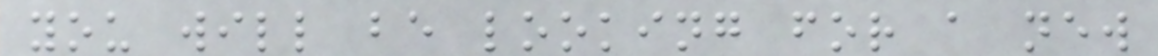you will be looking for a new
